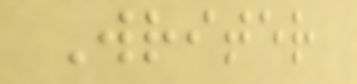Writer
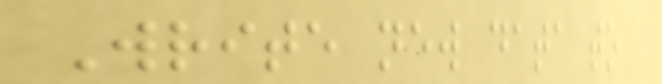Write new data to
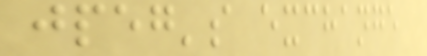jpeg's exchange
